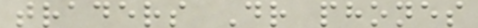traders Dr phones
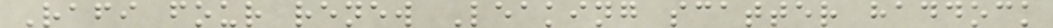Rafi four renew Leaking scatter haddock
